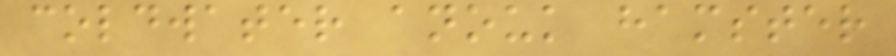coldwater anouk hamster
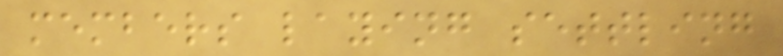members laying settling
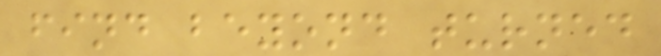find beyond turned
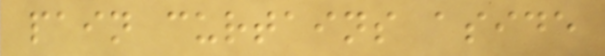pain curtains aside
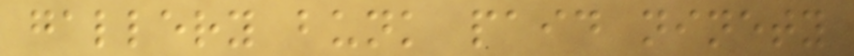gallery bunk paid ninety
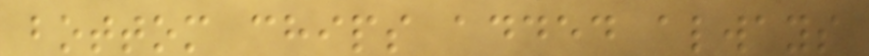bottom chips added always
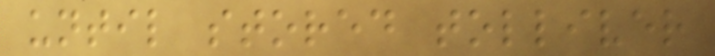until stored tolliver
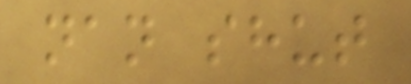nan shut
